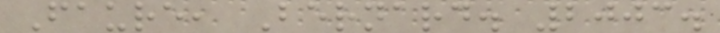Faure, Bernard. 2003.
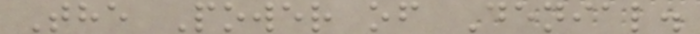The Power of Denial.
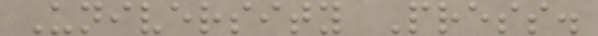University Press.
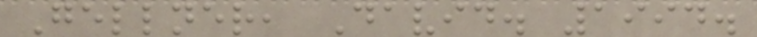Gellner, David. 1994.
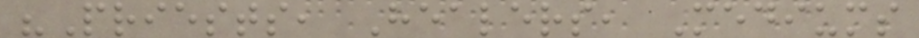"Priests, Healers, Mediums
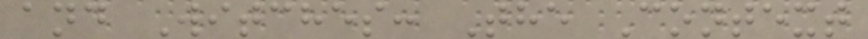and Witches: The Context
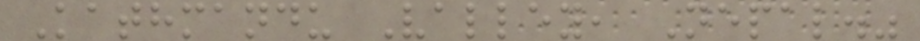Kathmandu Valley, Nepal."
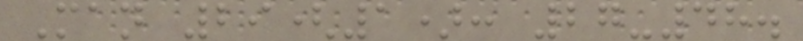Man 29(1): 27-48.
